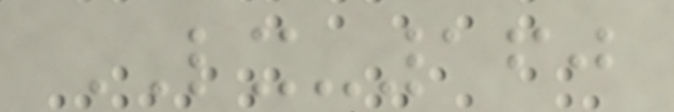LX-160
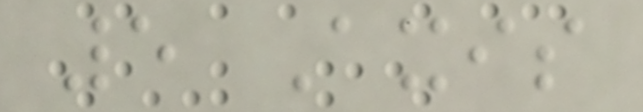5 Axis
